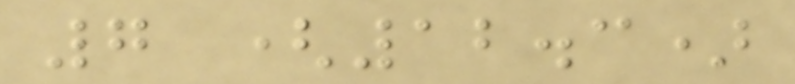7 (12.3)
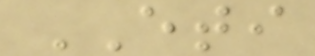ETI
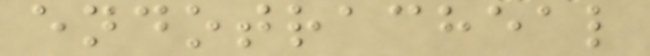endotracheal
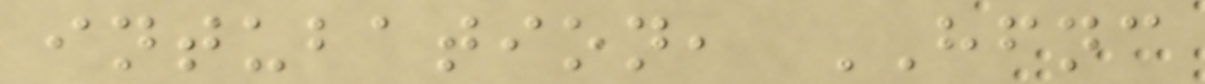intubation, HFNC
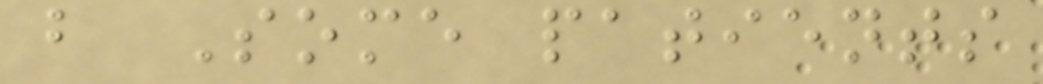b Some patients
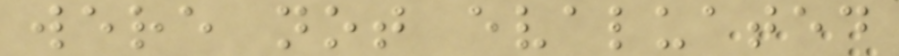were not evaluated
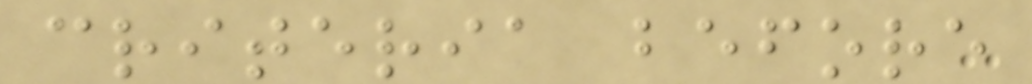criteria before
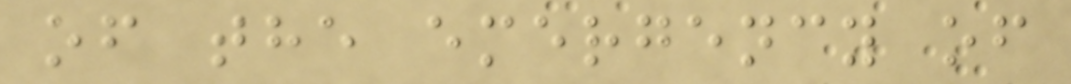of the emergency of
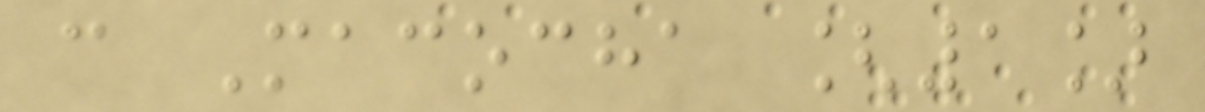c Macocha [1]
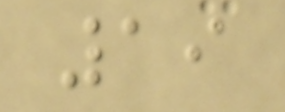19
